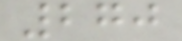270
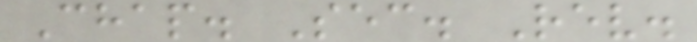Chap. Sec. Rev.
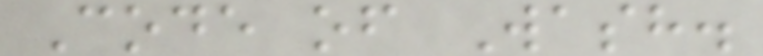Code of Wash.
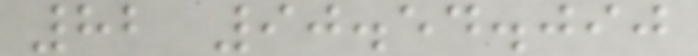82 90.54.090
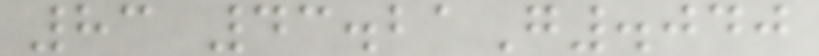83 43.21G.040
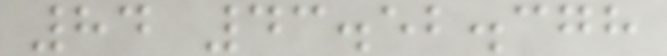84 43.52.378
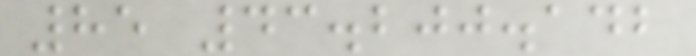85 43.200.142
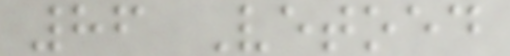86 Vetoed
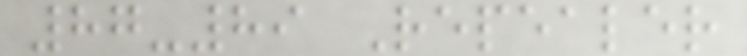87-89 Repealer
